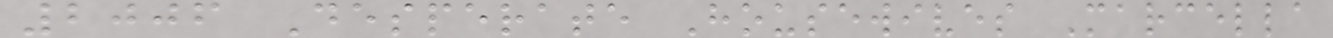2006 Desperate Housewives Marcella
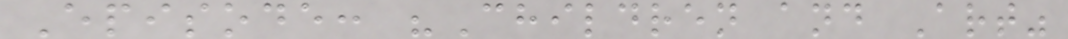Episode: "Children and Art"
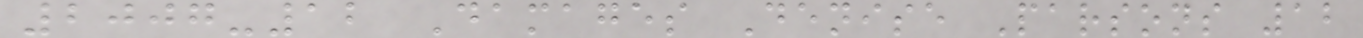2007-12 Damages Denise Parsons 12
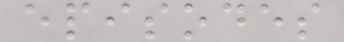episodes
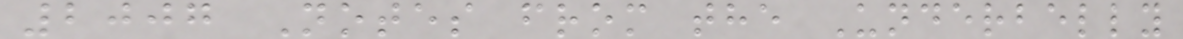2007 Notes from the Underbelly
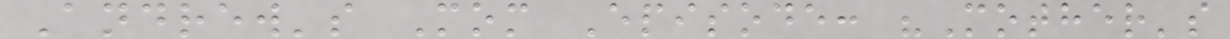Andrew's Mom Episode: "Mother's
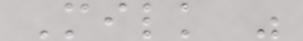Milk "
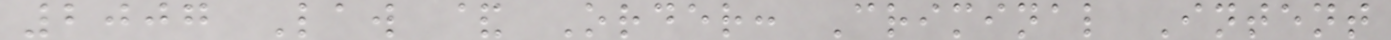2007 Law & Order: Criminal Intent
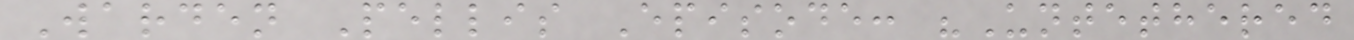Warden Pellis Episode: "Untethered
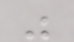"
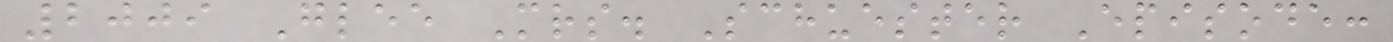2009 Glee Mrs. Schuester Episode:
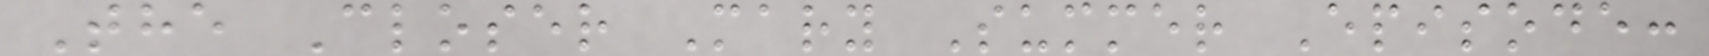The Closer Mary Summer Episode:
